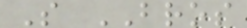S BROS
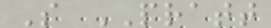S PRATT
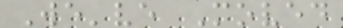We've Moved
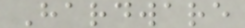Hardware
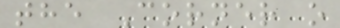the Corner o
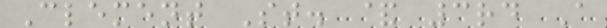Clement St. & 3rd A
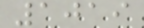1019
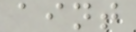aint
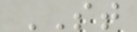ST
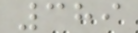389
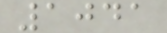1041
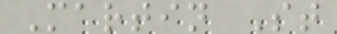Martin St
